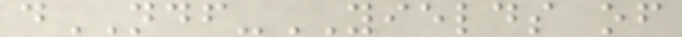dNDF-YIELDS of
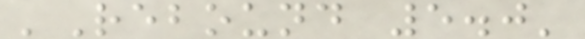'Rebound 5.0'
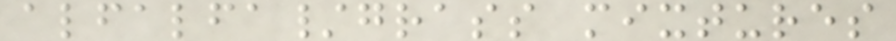alfalfa/grass mixtures
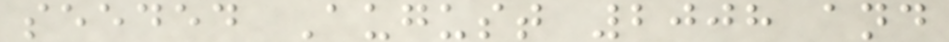seeded August 2008 and
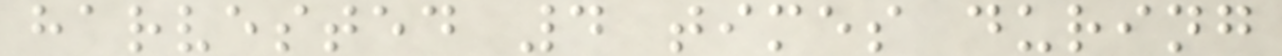harvested 4 times during
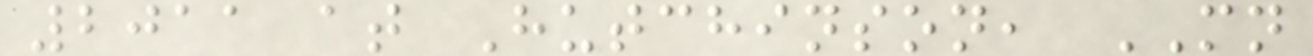2011 at Hutchinson, MN
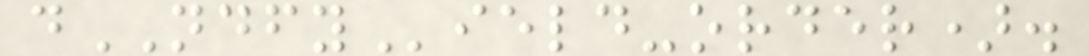dNDFYield-order).
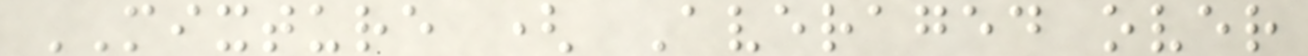MIXTURE ( Averaged over
